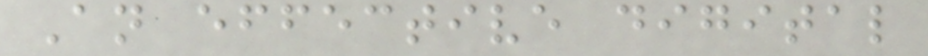An effective digital
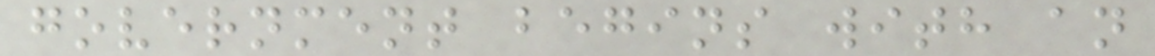government begins with an
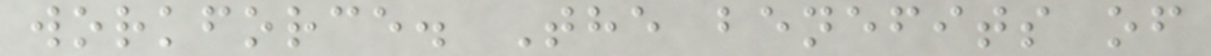workforce. The benefits of
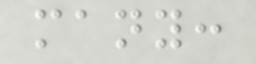many:
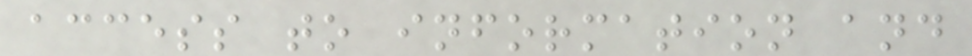access to information and
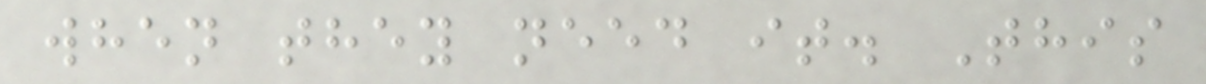when they need it. This
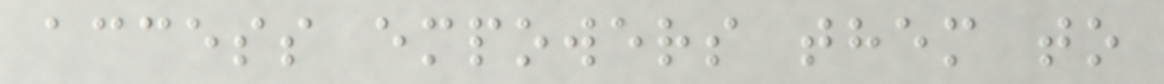access empowers them to
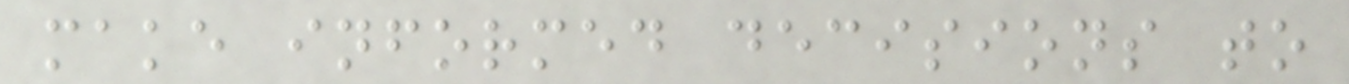make informed decisions to
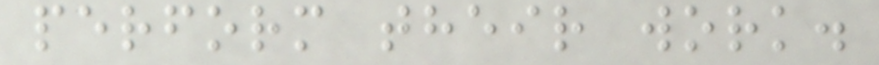perform their work.
